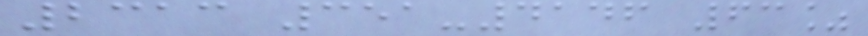2313 351-4146 63%
